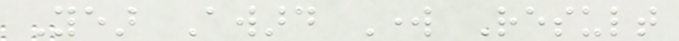Year Award Work Result
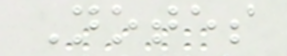Notes
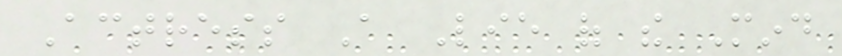Actress A Lie of the Mind
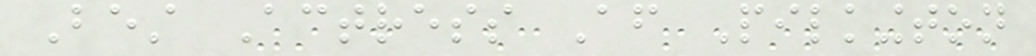Best Actress After Pilkington
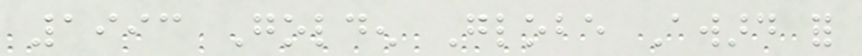1993 Golden Globe Award for
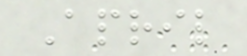April
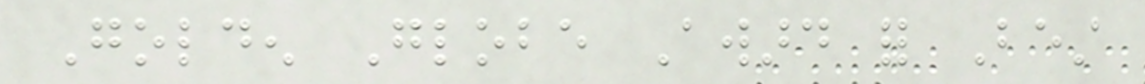Golden Globe Award for Best
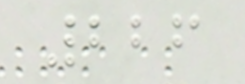226
